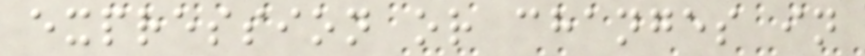expression or changes in
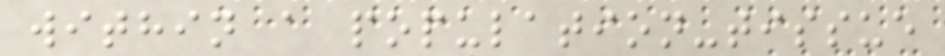within a population-tissue
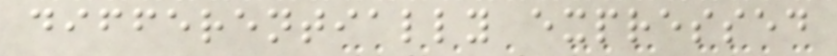differentially expressed
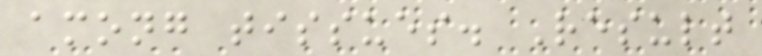among tissues. Result
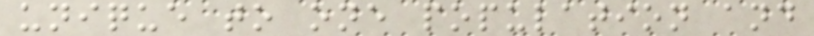unique to one population and
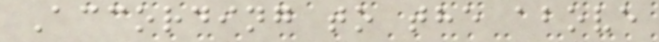According to the above
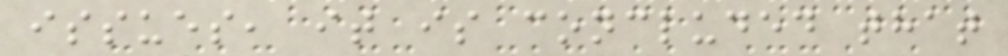issues, it is concluded that
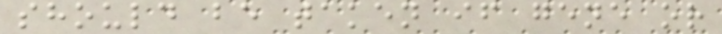should be taken if gene or
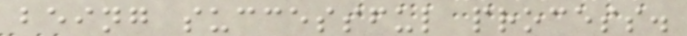being successful process.
